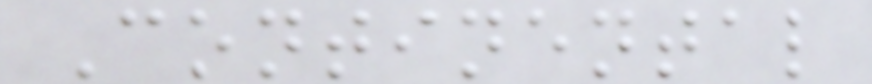Continental
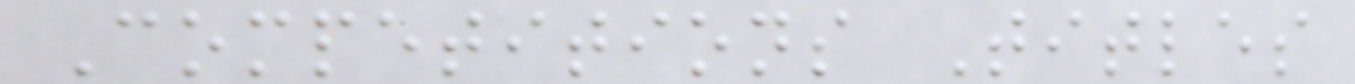Competitions Titles
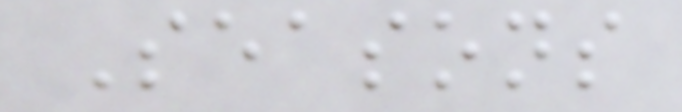Seasons
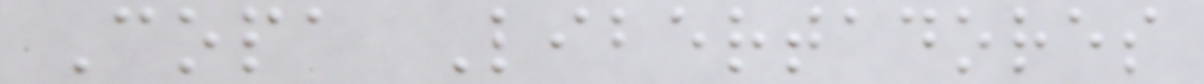Copa Libertadores
